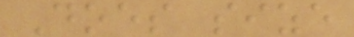Does size
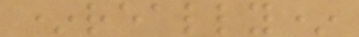*really*
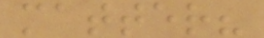matter?
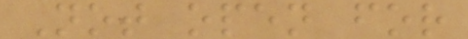Not open for
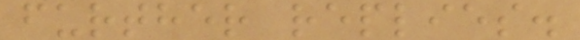further replies.
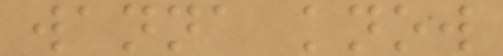wanna know
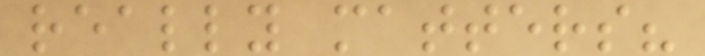really matters?
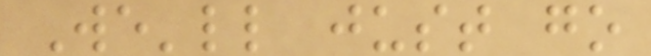We'll just go
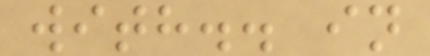with.. in
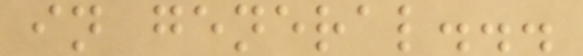in general...
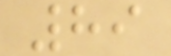89
